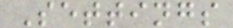Settings
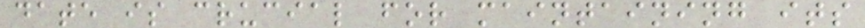date is crucial for maintaining its
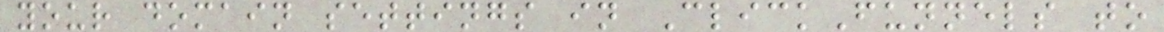your domain settings in ClickFunnels to
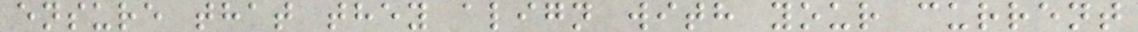ensure that they align with your current
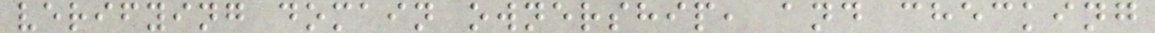verifying domain ownership, and checking
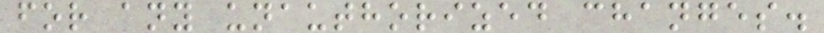for any unauthorized changes.
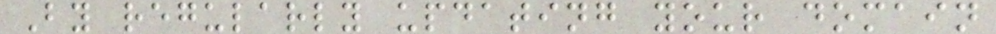By regularly updating your domain
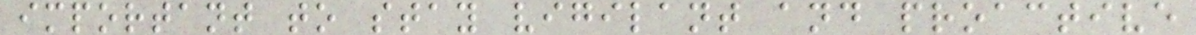important to stay vigilant and proactive
